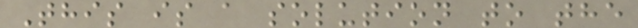This is a solution to the
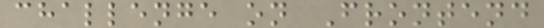challenge on Frontend
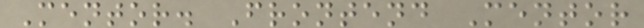Mentor. Frontend Mentor
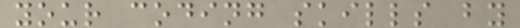your coding skills by
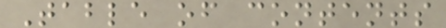Table of contents
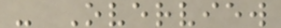- Overview
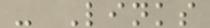- Links
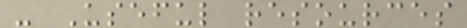- Useful resources
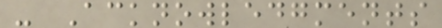- Acknowledgments
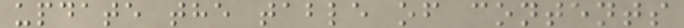update the table of contents
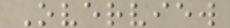Overview
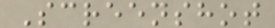Screenshot
